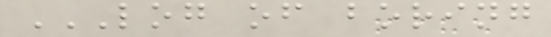LOG OF BORING
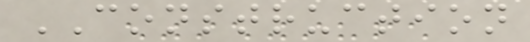CONSTRUCTION
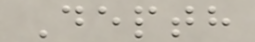Depth
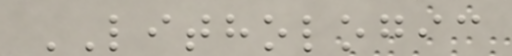LITHOLOGIC
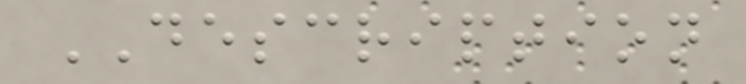DESCRIPTION
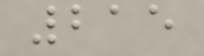215
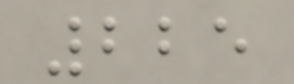225
